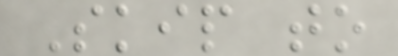Skip to
